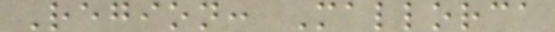Region: Mallorca
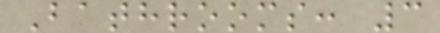Bathrooms: 3
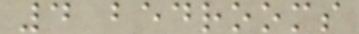4 bedrooms
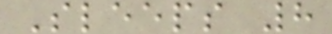Sleeps 8
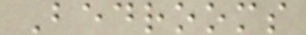Bedrooms
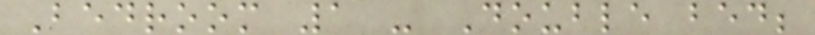Bedroom 1 - Double bed;
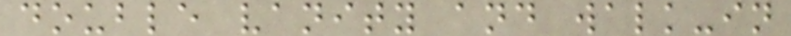double vanity and walk-in
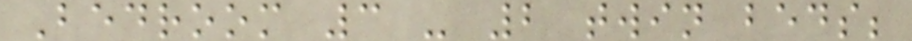Bedroom 3 - 2 twin beds;
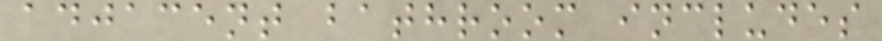adjacent bathroom includes
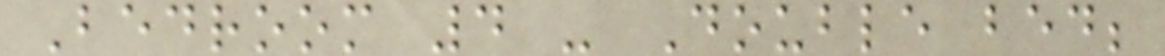Bedroom 4 - Double bed;
